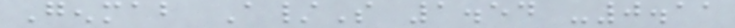Genmab A/S 1.54 -0.11
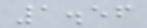1.56
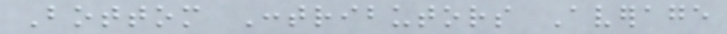Bottom Contributors Average
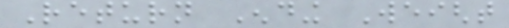Return Ending Weight
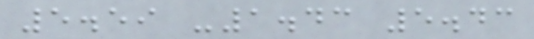5.59 -1.43 5.43
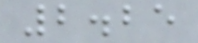2.25
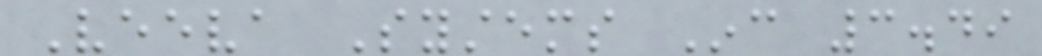Veeva Systems Inc 3.49
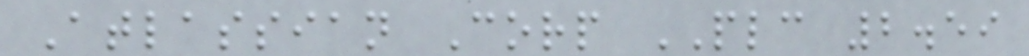Atlassian Corp PLC 2.59
